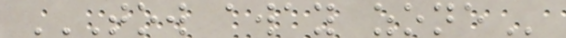TOW AWAY ZONE
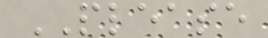PLEASE
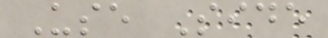Use Side
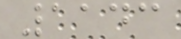1143
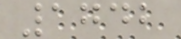1742
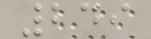249
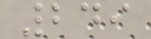249
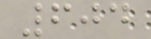604
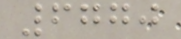6770
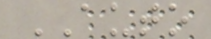AUTO
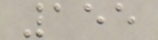155
